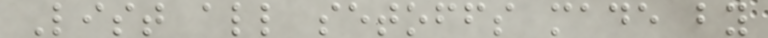List all setoffs made by
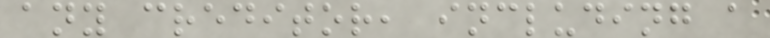any creditor, including a
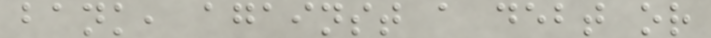bank, against a debt or
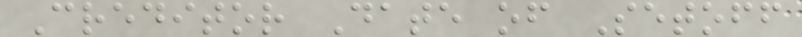Creditor Date of Setoff
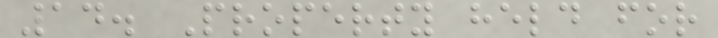14. Property held for
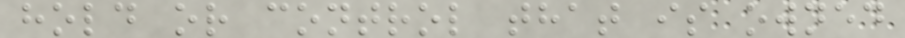hold or control that is owned
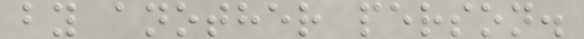by another person.
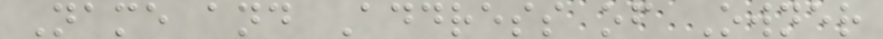Name and Address of Owner
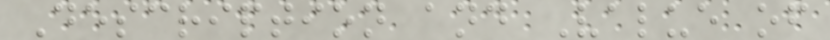Description and Value of
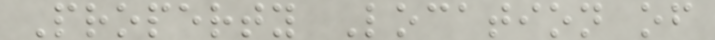Property Location of
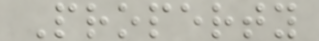Property
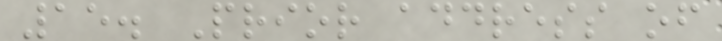15. Prior address of
